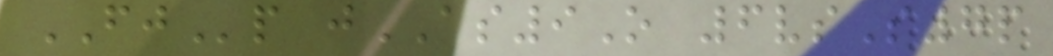FJp jAS9O 6vsS7p
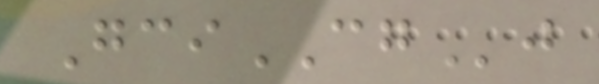GciCGj
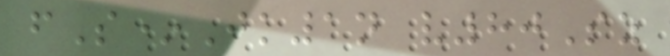fS*Jk1n v80Sz
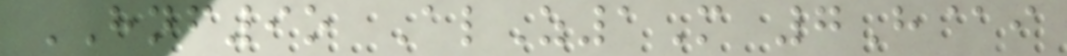HNF9o AlZ1M 7H@i
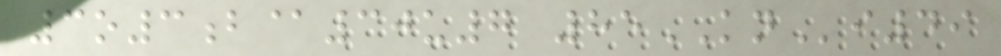3o3b@30u7 85KNi49
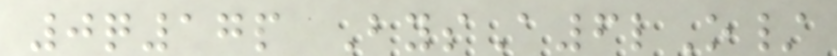0q17p BysA6lO/
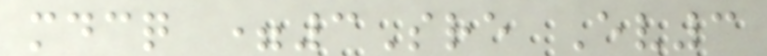mdcq =3Sre Ev3
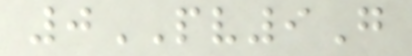0PV9G
